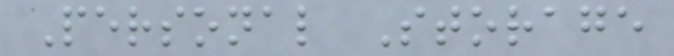Personal Storage
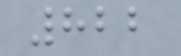822
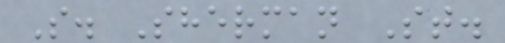S. Sherman St.
